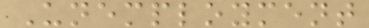Unemployment
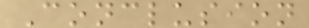Conclusion
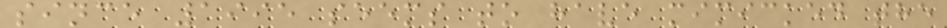since 1995 seems to have mimicked the
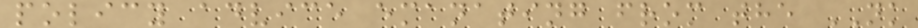policy advice emanating from the NK
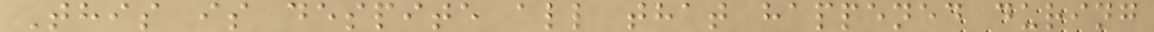This is despite all that happened during
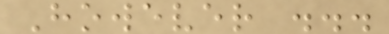However ...
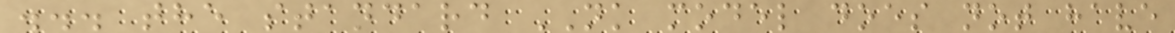... the standard NK model does not have
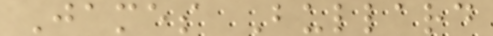James Bullard
